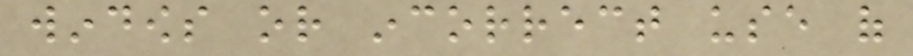windows or incorrect use of
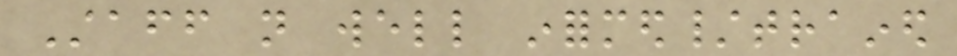Staff not well informed/trained
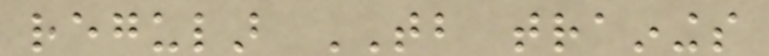regular TB trainings
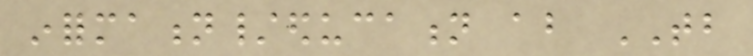information/education about TB
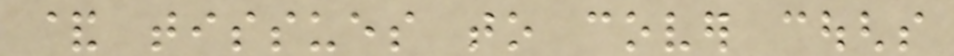& tissues to cover coughs
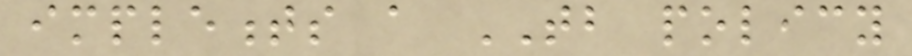implements a TB policy
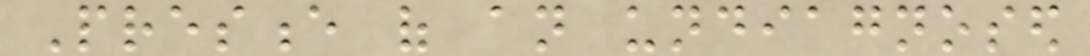Presence of an undiagnosed
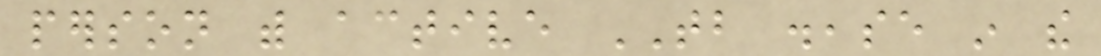person with active TB disease in the
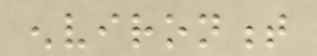environment
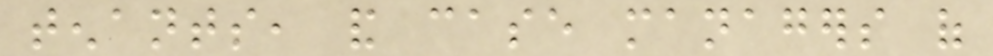tenants, and case managers of
